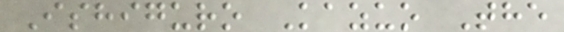Ishiguro Kazuo The
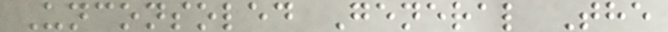Unconsoled General The
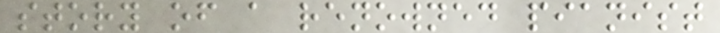story of a renowned pianist
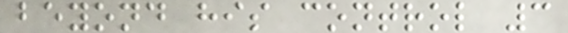beyond his control 3
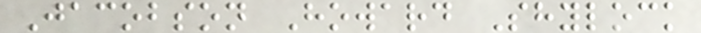Jacobson Howard Shylock
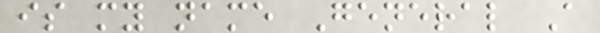is my name General A
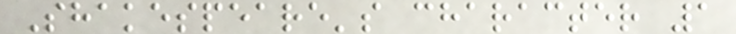Shakespeare's character 1
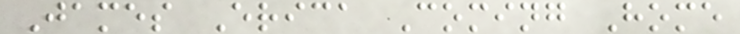James Erica Coming Home
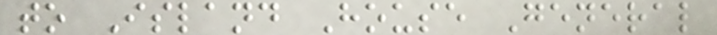to Island House General
